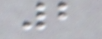2
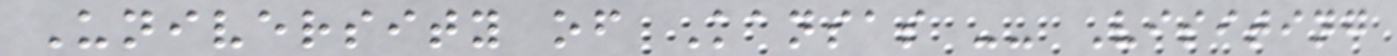University of Kansas -- Visiting
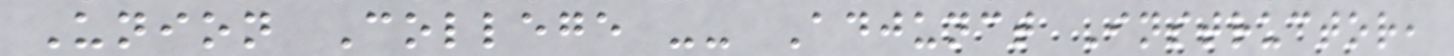Union College -- Adjunct Instructor,
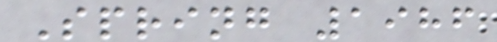Spring 1986
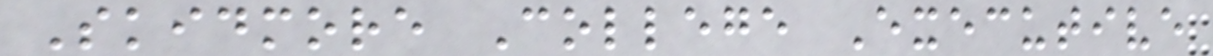Skidmore College Executive
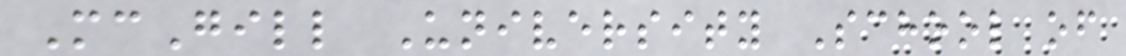McGill University School of
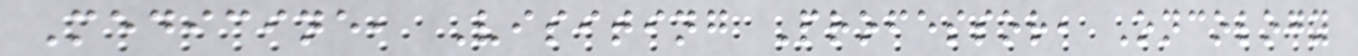Medicine, Visiting Professor, Oncology
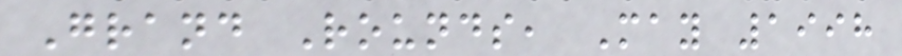Grand Rounds, May 1998
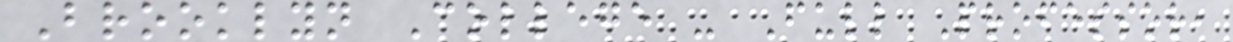Brooklyn College - Full Professor,
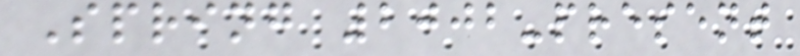Spring 2002-present
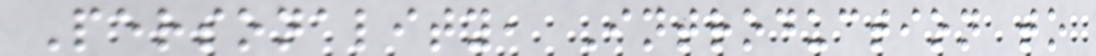Personality, Introduction to
